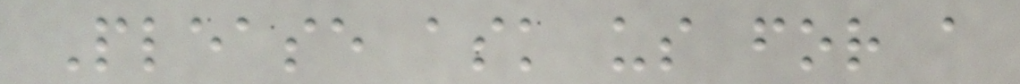Please ask us for a
